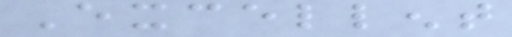Excellent
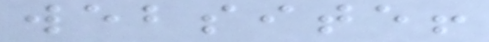website!
